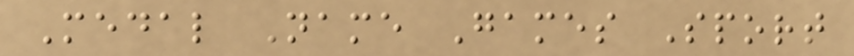Medal Name Games Sport
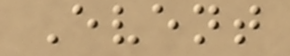Event
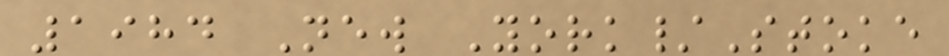1984 New York/Stoke
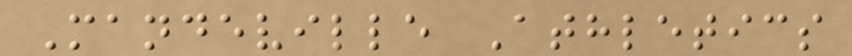Mandeville Athletics
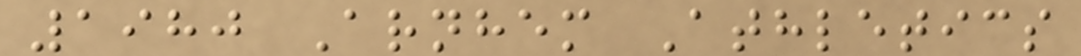1980 Arnhem Athletics
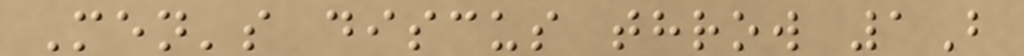Men's discus throw 1B
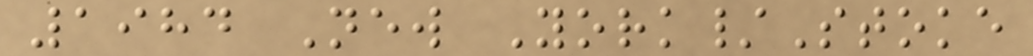1984 New York/Stoke
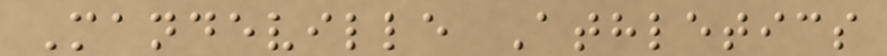Mandeville Athletics
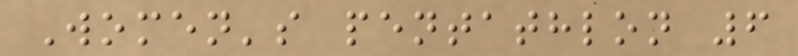Women's pentathlon 6
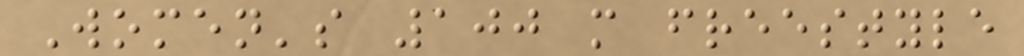Women's 100 m freestyle
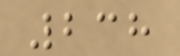238
